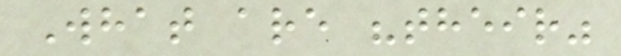What are "their"
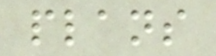plans
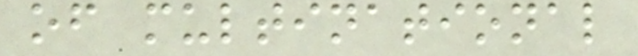of multinational
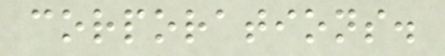corporations.
